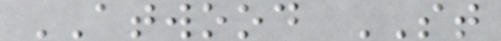ATWOOD ST
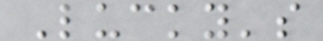Lucky's
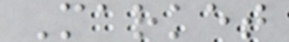Market
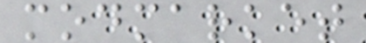modmarket
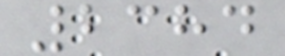2384
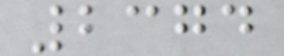2374
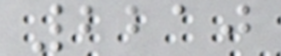2210
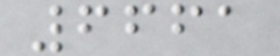6661
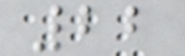22
